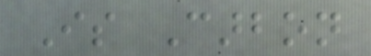Is Carbon
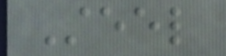Steel
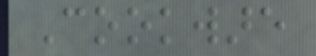Cookware
